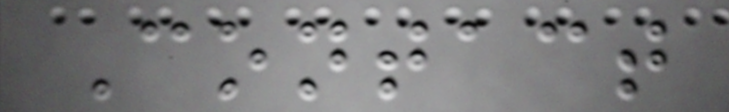Contact
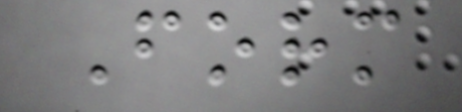Form
